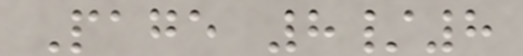Page 8/8
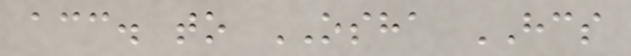acc. to OSHA HCS
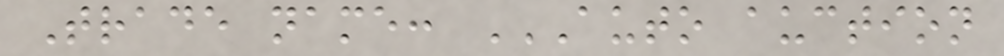Trade name: AUTO AUCTION
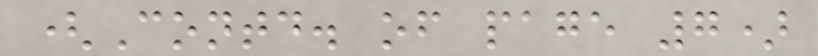(Contd. of page 7)
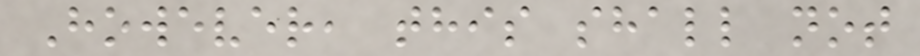However, this shall not
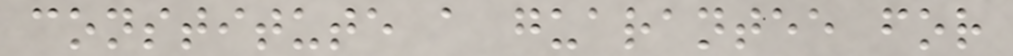constitute a guarantee for
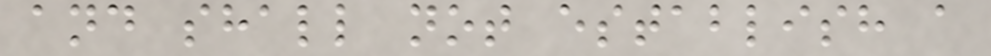and shall not establish a
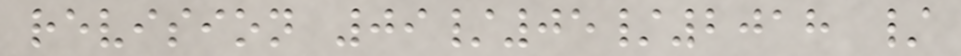revision 09/05/2018 /
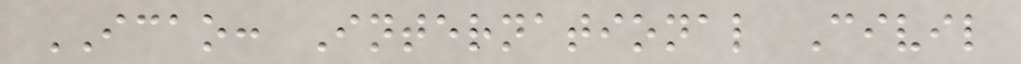ICAO: International Civil
